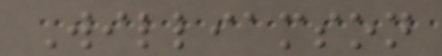Williamson
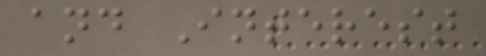and Interest
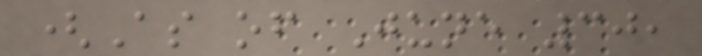(As of June 30,
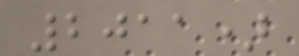2011)
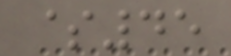$45
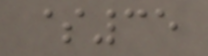$35
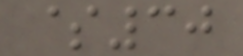$30
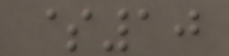$10
